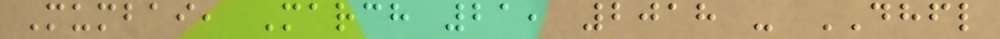Mumbai, March 21, 2018 - DHFL
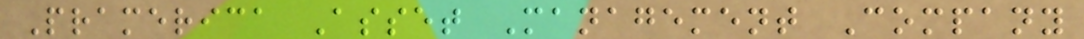Pramerica Asset Management Company
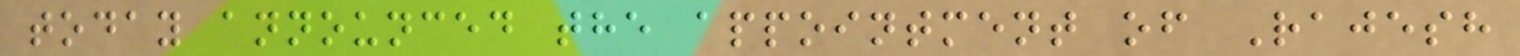today announced the appointment of Rajesh
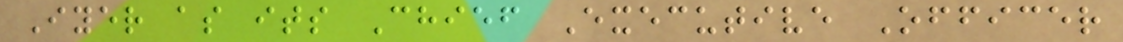Iyer as its Chief Executive Officer
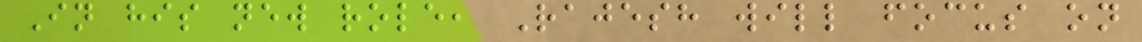In his new role, Rajesh will focus on
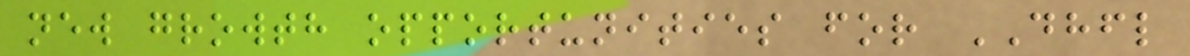new growth opportunities for DHFL
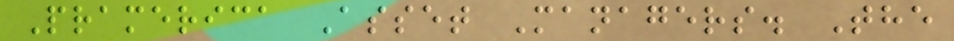Pramerica Asset Managers. The
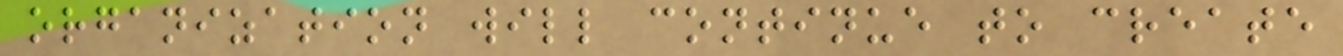organization will continue to create
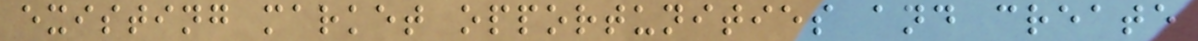existing market opportunities and create
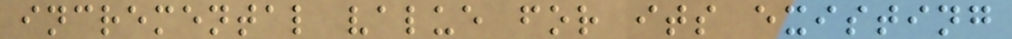incremental value for its existing
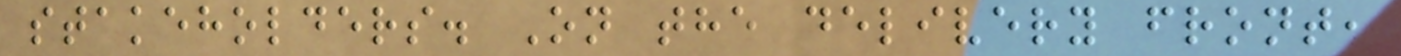stakeholders. On the delivery front,
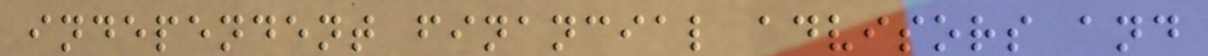independent financial advisors and
